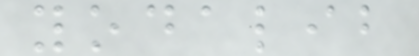yodalib
